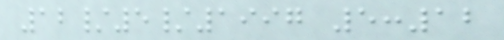12/5/1997 5:12
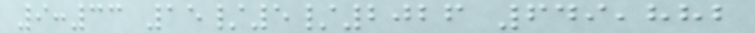9:33 15/5/2026 649,882
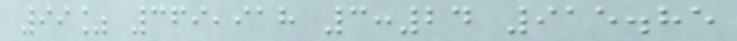99% 369,918 3:24 915.85
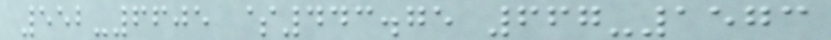552-6605 $443.75 667-1573
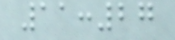11:27
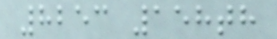8253 158th
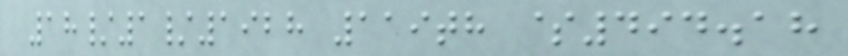18/1/1928 119th $494.18
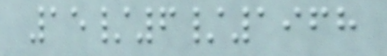15/6/1968
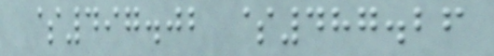$497.02 $487.26
